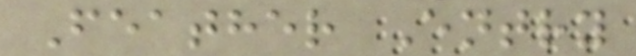Feather Entry
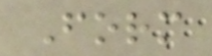Form
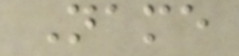Name
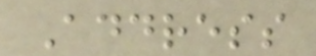Address
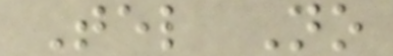Tel No
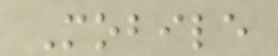Mobile
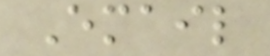Email
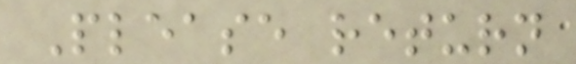Please return
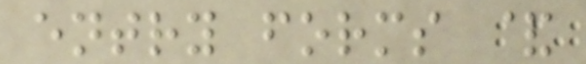entry forms &
